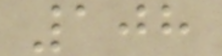108
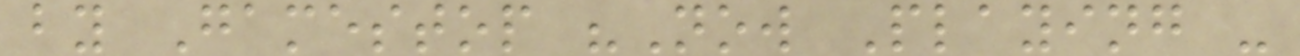by Gamestop "Now Playing -
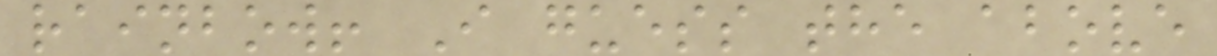rainbow! I guess the above
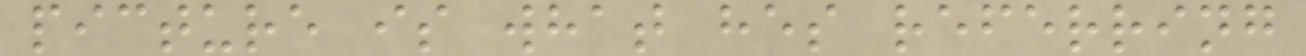picture is what hes referring
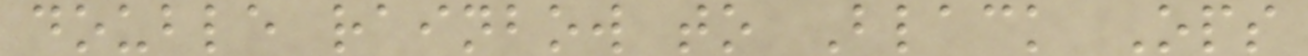double rainbow to Black Ops
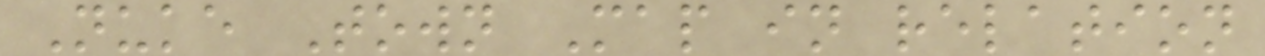Nuke Town Map in relation
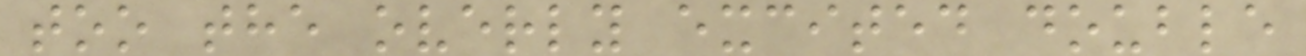too the overly excited double
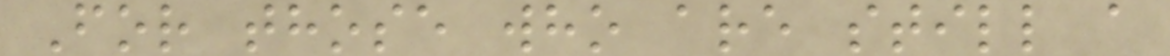For those who are still a
